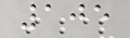105
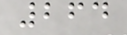264
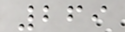269
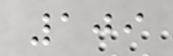109
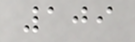109
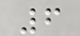6
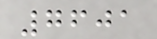7601
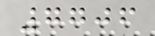7706
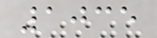1035
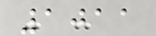1011
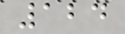124
